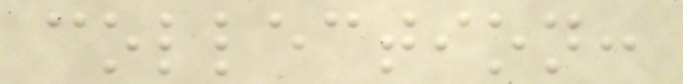collection:
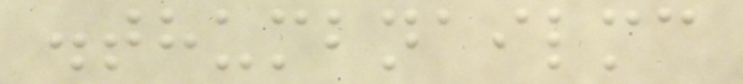.thumbnailmc
